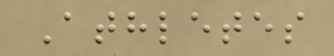Athletes
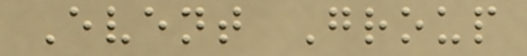Event Group
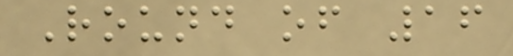Round of 16
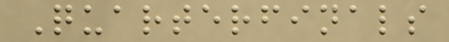Quarterfinals
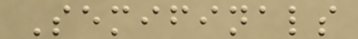Semifinals
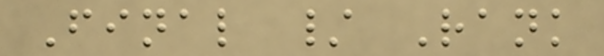Final / Rank
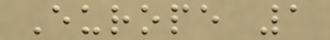Europe 1
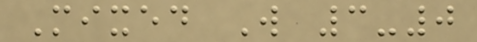Mixed W 3-0
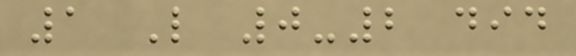1 L 0-2 did
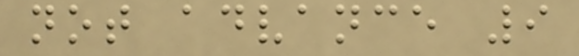not advance 9
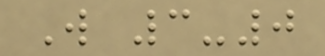W 3-0
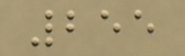255
